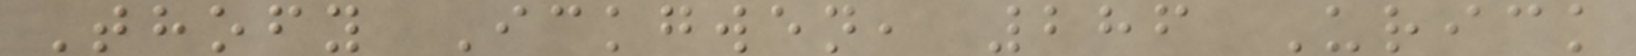Thofy Ickgwen, 286 Urick
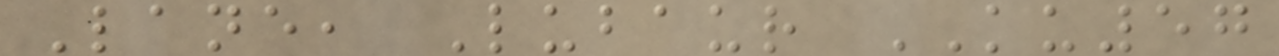Lane, Lubaur KU57
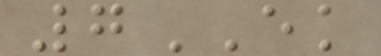7EK
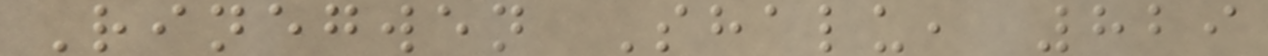Rinegwen Shalu, 829
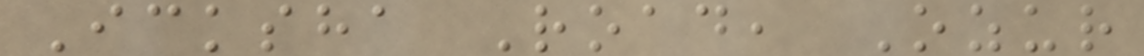Icksha Road, Ozur
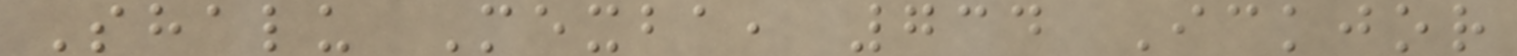Shalu Mexba, 734 Ickjor
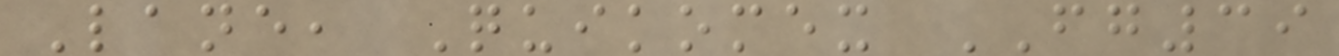Lane, Quikomex FG39
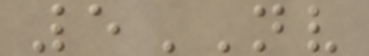5NV
